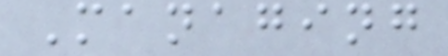Managing
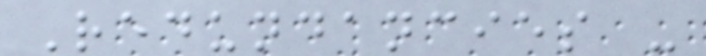Redundancies -
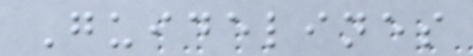Guidelines
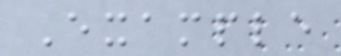Example
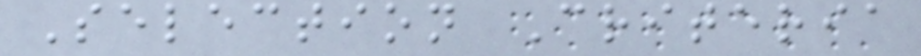Selection Criteria
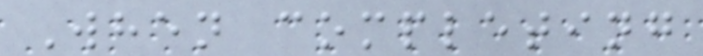When completing
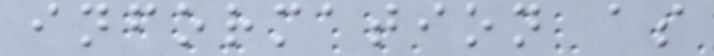information as
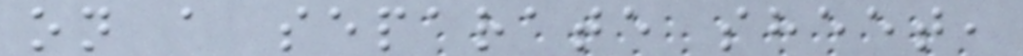on a separate sheet,
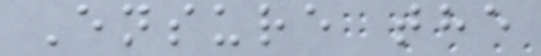Ensure the
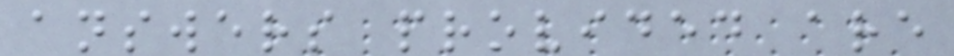answers provided are
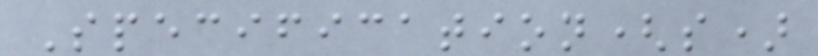Specification(s)
